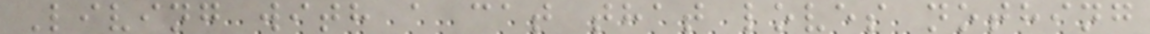Living with a cat that loves nothing
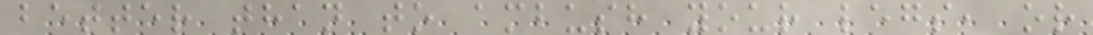better than to ambush your legs, or
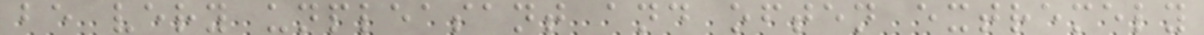be very unpleasant and often extremely
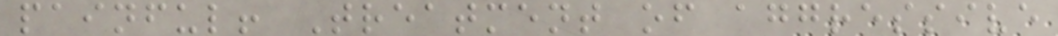painful! Treatment of aggressive
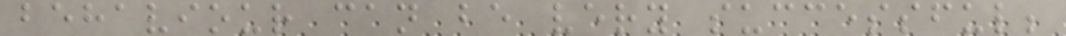behaviour can be very successful;
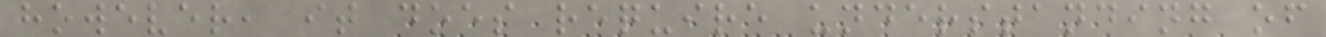however, it does require understanding of
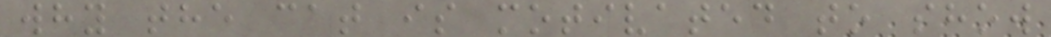why the cat is motivated to show
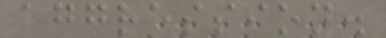aggression.
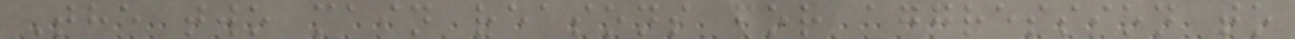The two main reasons for aggression to
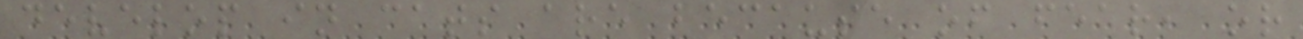develop in cats are because of fear, or
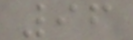96
